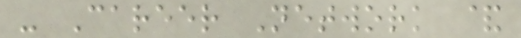- Career Network &
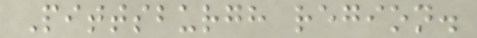Pittsburgh region.
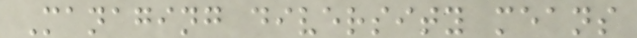Managing diversity means
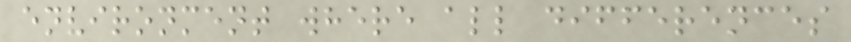environment where all differences
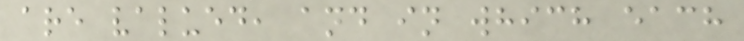are valued, and in which each
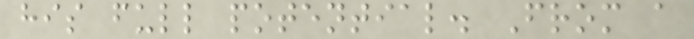his full potential. From a
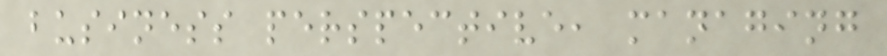business perspective, managing
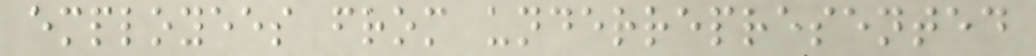employees from underrepresented
